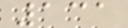131
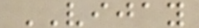VIJAY
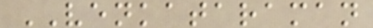VENKATARAMAN
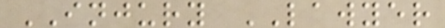INJURY LAWYER
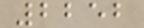2252
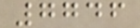7746
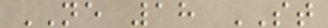NE 18 ST
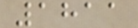1811
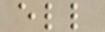ell
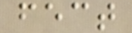fect
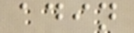adin
